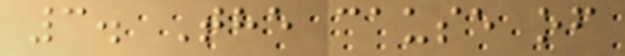3. The cause of
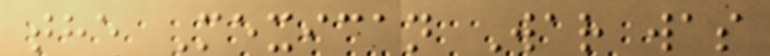the Mexican War was
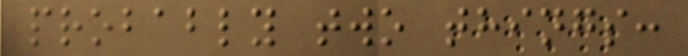probably two things:
